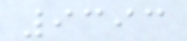9393
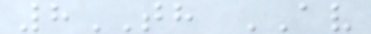8TH AV
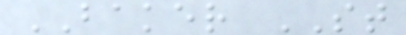BAKER ST
